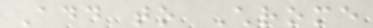Add to Chrome
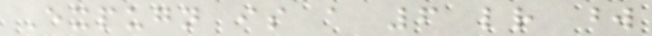Expugn is a 6 letter word
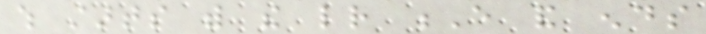which starts with the letter E and ends
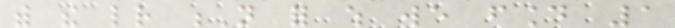with the letter N for which we found 1
